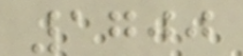1700
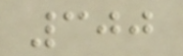300
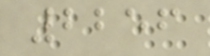2256
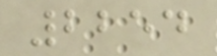2254
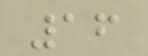16
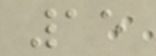15
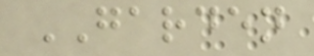GARDEN
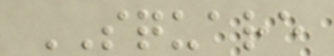SQUARE
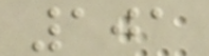101
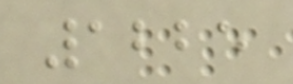1225
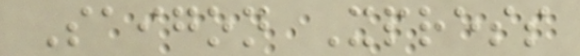Saigon Xpress
